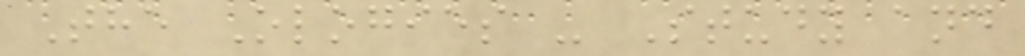The Ologies - Study and
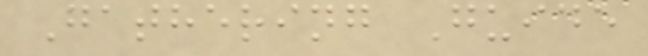Gathering Guide
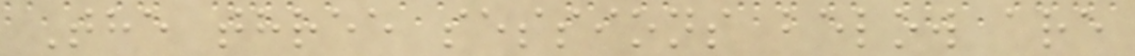The three sessions below are
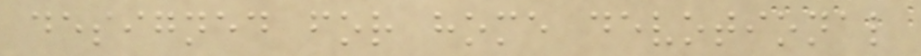designed for home devotional
